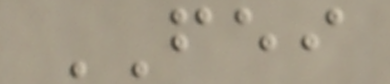FEI
